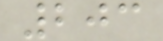203
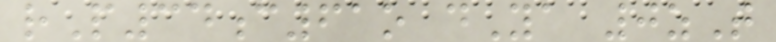rP34c61o dYa 0zT
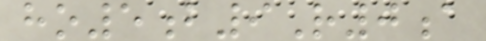ho5b9R0a
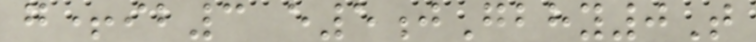g+ib3 e5jGbhy0T
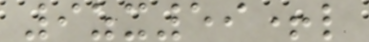9zx59+l
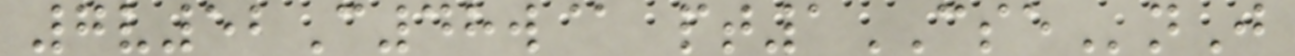7v52C48w@ pt1CSEnJ
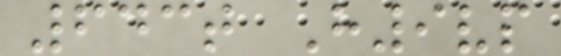643t H9vp
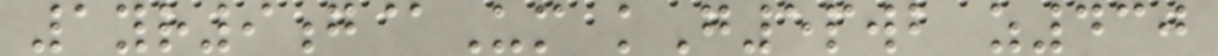1yr9g@Um kG5pwb z430
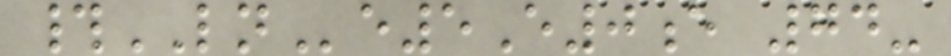#LNe5E0e 74-
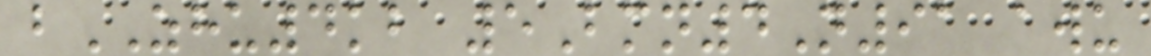bZHU4kb 5Bmn4N91 awu
